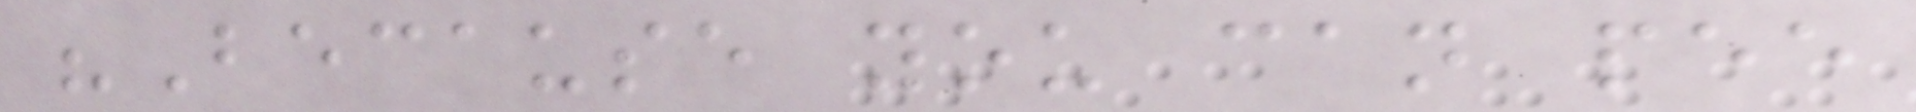"Because you can pee
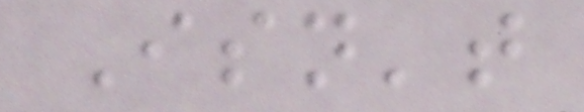Isn't
